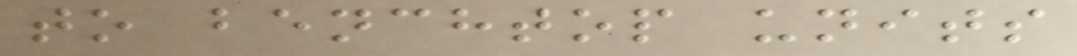to benchtop units
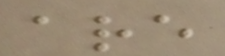are
